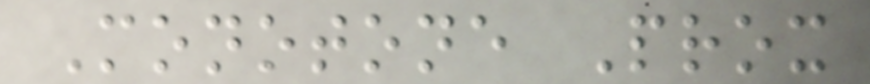Monotone Prox
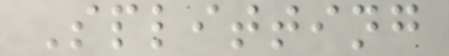Splitting
